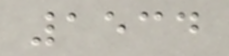1534
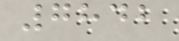7842
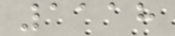1118
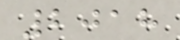2018
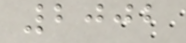2002
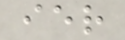ier
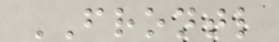FRONTL
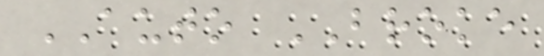AUTO BROKE
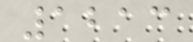1213
